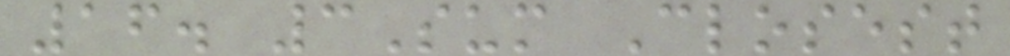16. 3Sum Closest
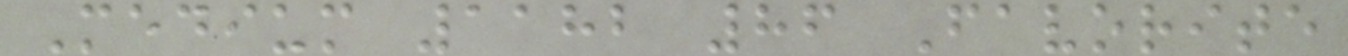Medium 1182 86 Favorite
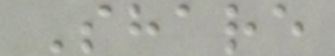Share
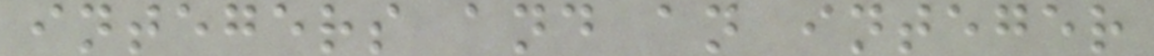integers and an integer
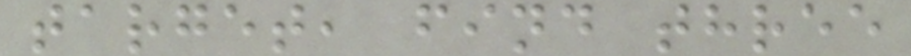target, find three
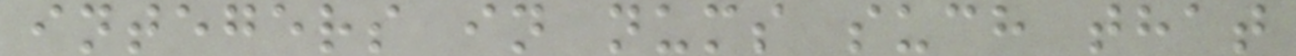integers in nums such that
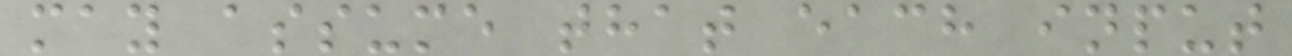may assume that each input
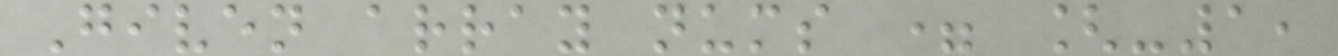Given array nums = [-1,
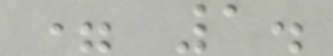= 1.
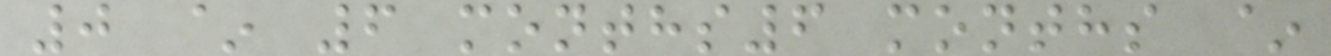0 ~ 6 months6 months ~
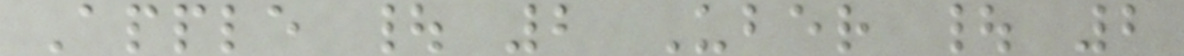Apple | 2 Uber | 2
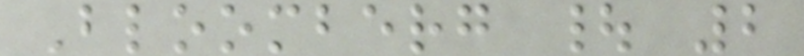Bloomberg | 2
